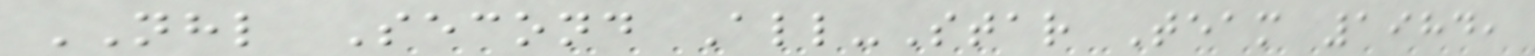NHL Second All-Star Team 1984,
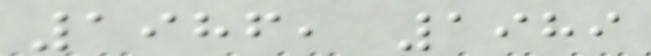1986, 1989
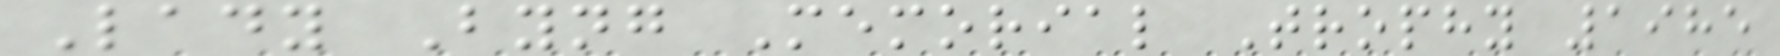Lady Byng Memorial Trophy 1985
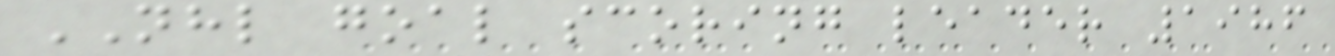NHL goal scoring leader 1986
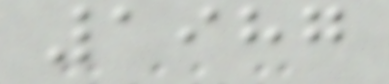1987
